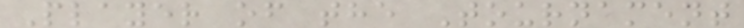Player of the Tournament
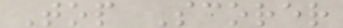Top Scorer
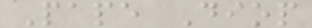Pape Diop
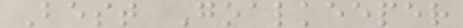Best Goalkeeper
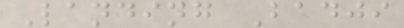Landing Badji
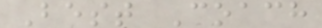Best Coach
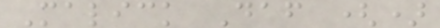Malick Daf ()
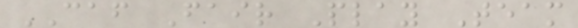CAF Fair Play Team
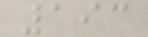193
